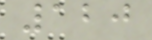120
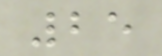25
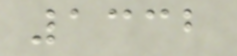1332
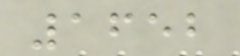1652
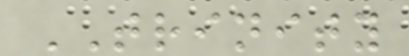TRINITY
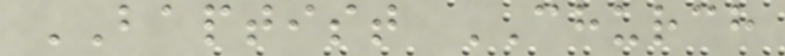BAPTIST CHURCH
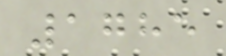1785
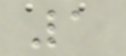1
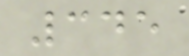345
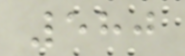580
